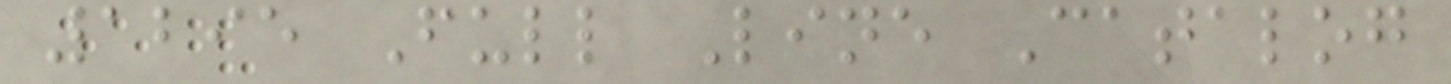1295 Full Line Catalog
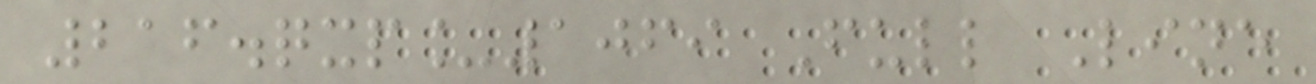216.qxp_1069 Full Line
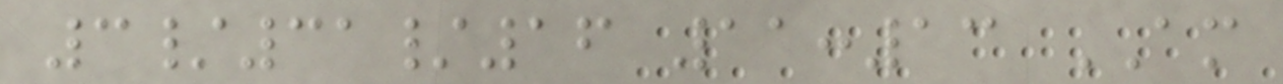3/31/16 11:13 AM
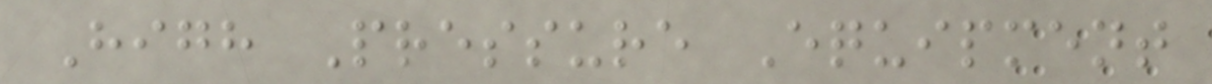High Pressure Equipment
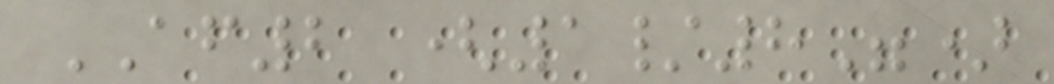AF2 (1/8")
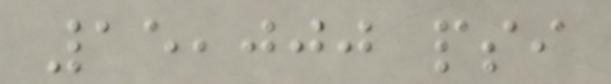15,000 psi
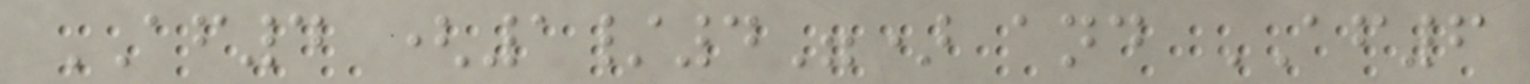AF4 (1/4") and AF6
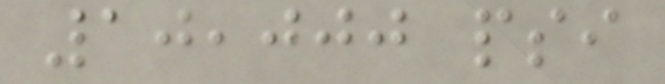10,000 psi
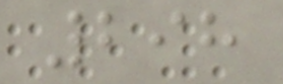298
